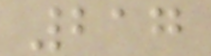217
